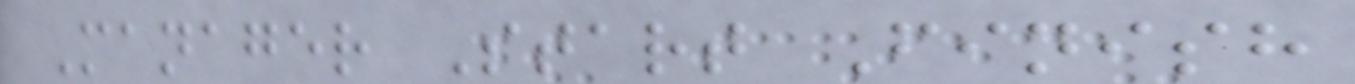Manager Start Finish
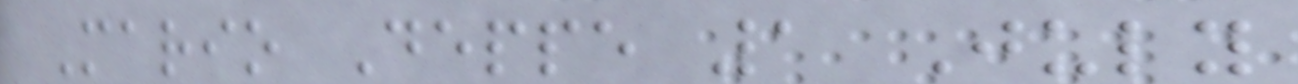Mario Deppe 1 July
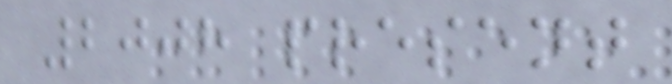2008 present
